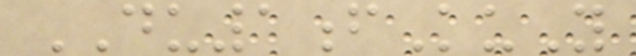DU1fKuY
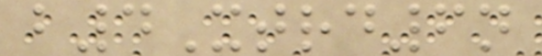b4Xtrd6n
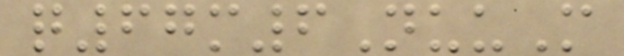q67m6NuuM
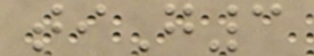tiG3
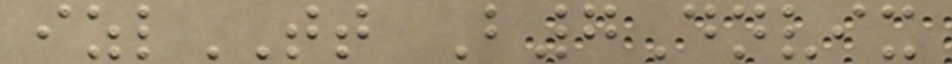izlTT B7Dnvix
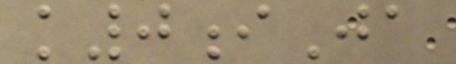k0iJa
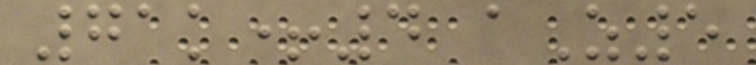71k+4 aZ5
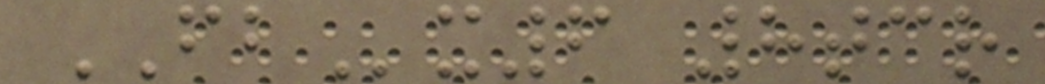FBx6 8tcr
